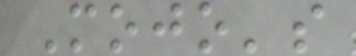Mojo's
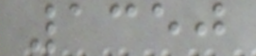1350
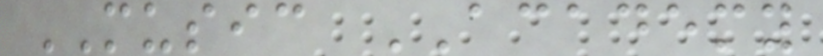MUSIC ACADEMY
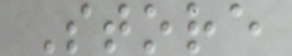Store
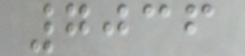7036
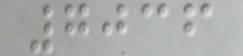7036
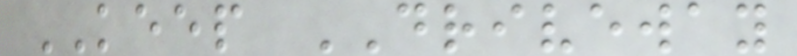KEEP DRIVEWAY
